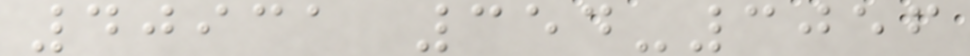40931 354-3056
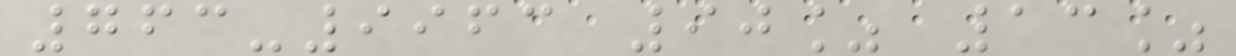763-9963 90% 13%
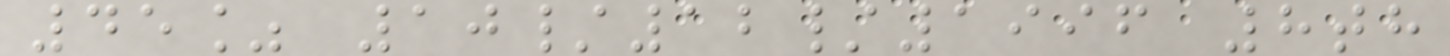45% 10/12/1996 8th
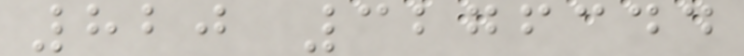820 3276344
